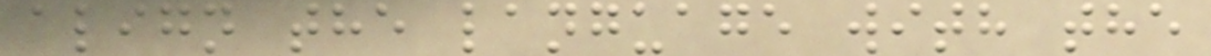align the language with the
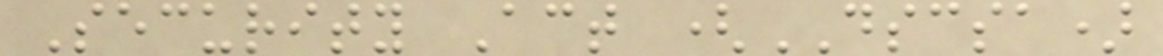Security Act (DSCSA)
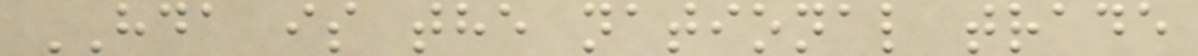HDA is the national trade
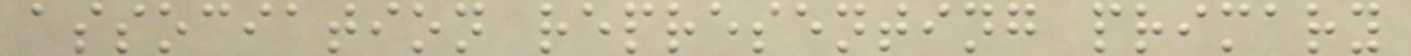association representing primary
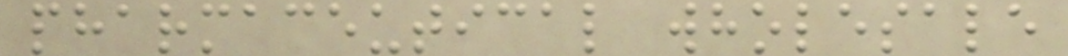pharmaceutical wholesale
